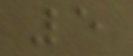5
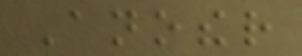Another
